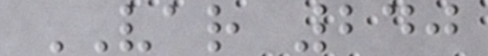VAR 240
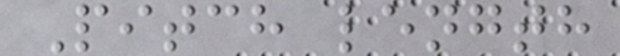Pitch length
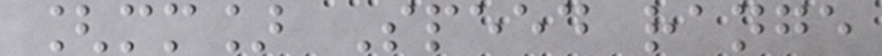[mm] Speed range
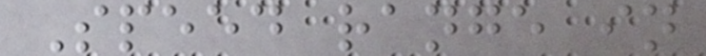Speed range in
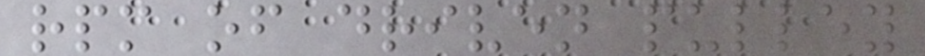rpm of driven pulley
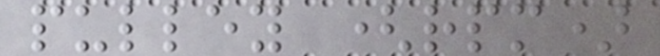pulley (rpm)
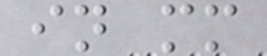in mm
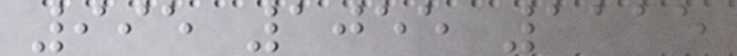995 1055 1115
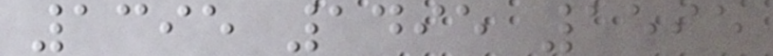1395 1495 1595
